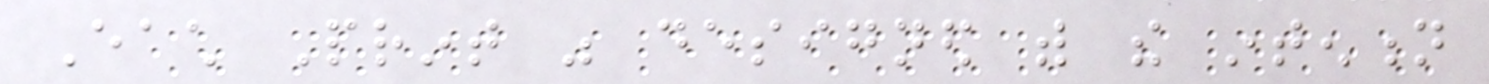Each Print was designed with the intention
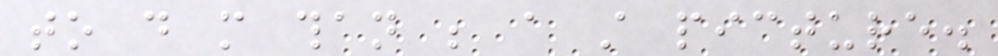to do more than be a still picture.
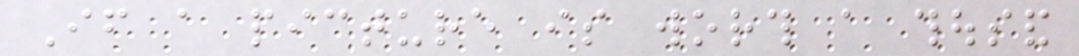If a picture is worth a thousand
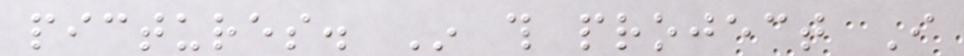pictures. In this project I
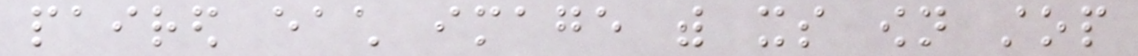paired each image with its own stop
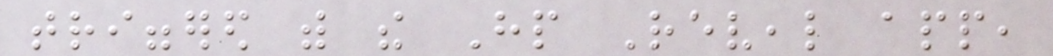triggered with the Hp Reveal app,
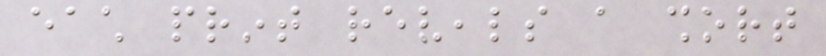each print reveals a short
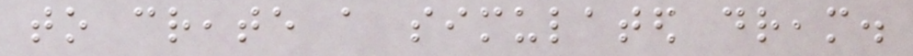to create a simulated dream.
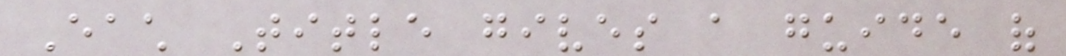Each Title gives a guide of
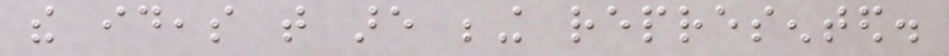the ideas that are being represented.
